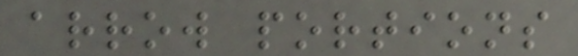arrow portions
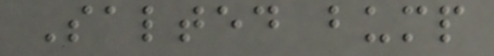Salted bump
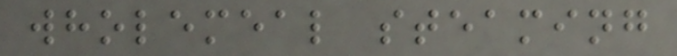wholemeal steaming
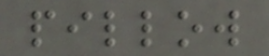pillow
